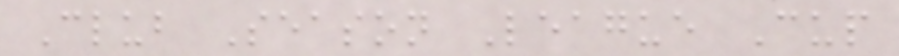Club Season League Cup
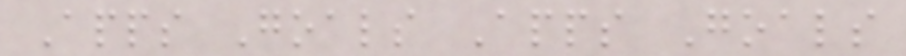Apps Goals Apps Goals
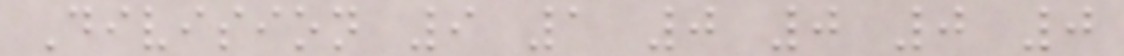Division 9 1 0 0 0 0
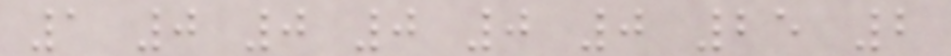1 0 0 0 0 0 25 2
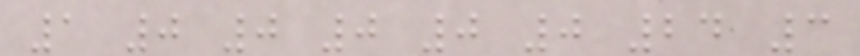1 0 0 0 0 0 24 3
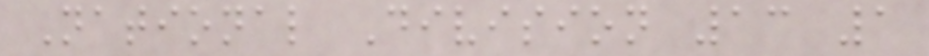National Division 13 1
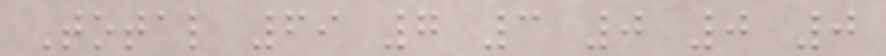Total 69 7 3 0 0 0
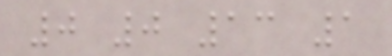0 0 13 1
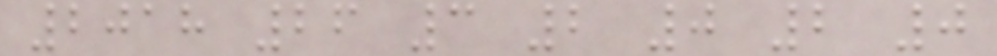2018 26 3 2 0 2 0
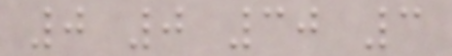0 0 30 3
